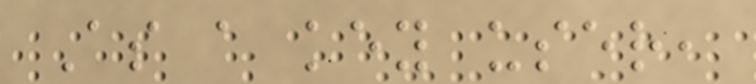As a key user,
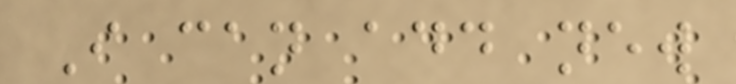I can add new
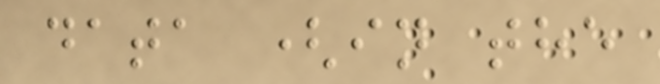data (in the
